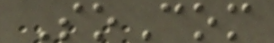SoCom
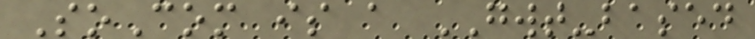SoCom is a GWT-based
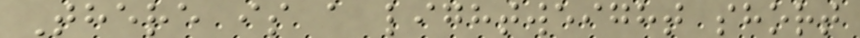There is a lightweight short
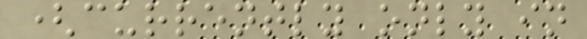(currently only in
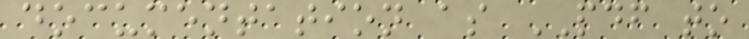documentation as PDF to
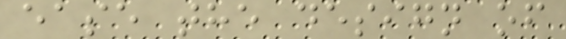ease the design of
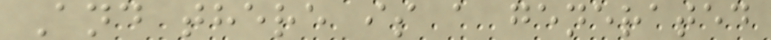And there is a generated
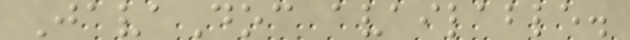JavaDoc available.
